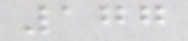177
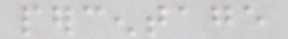percentage
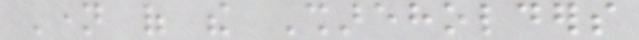Name of the Shareholders
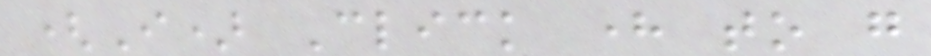(I) Click here to go
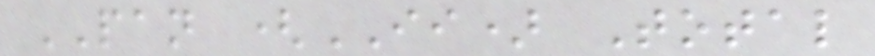PAN (II) Total
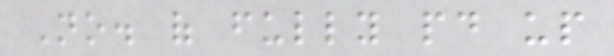No. of fully paid up
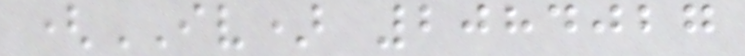(IV) 2084027
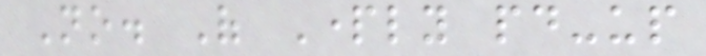No. Of Partly paid-up
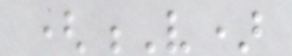(V)
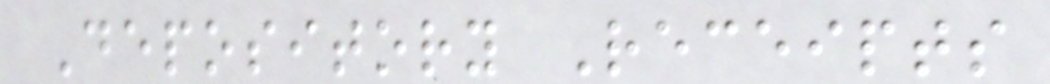Depository Receipts
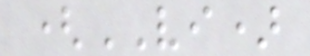(VI)
